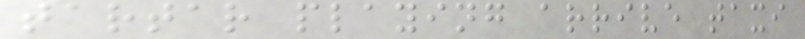tartar playing arrive taxi
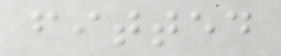fitted
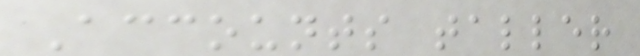Accounts taller
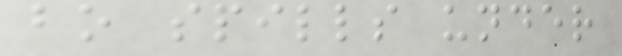bo spills under
